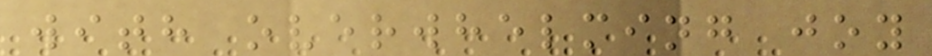with overwhelming joy
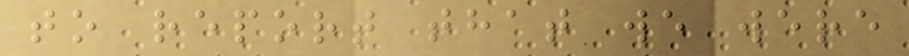to report that we were
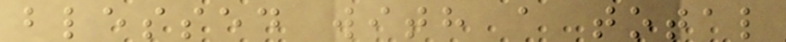blessed with a total
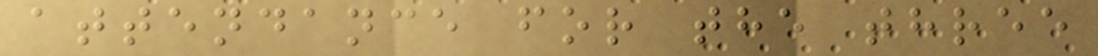attendance for the three
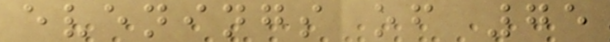evenings of 75
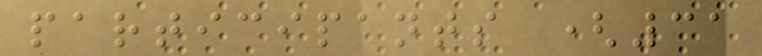participants (31
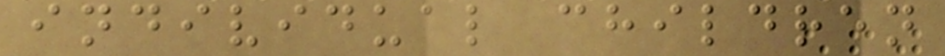individual children
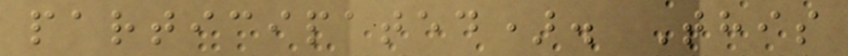participated). This
